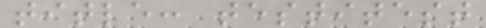title: testitest
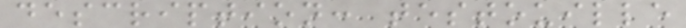description: testouille
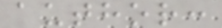author:
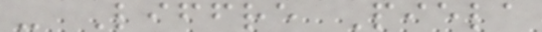- Liffre Piela
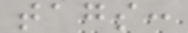tags:
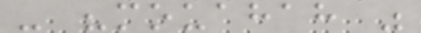- "mouahah "
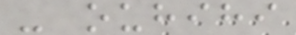- ouhihi
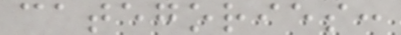categories:
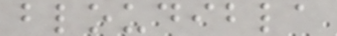bloudibla
